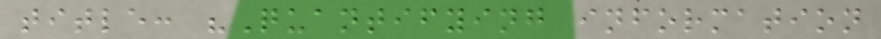title: "Quantifying information
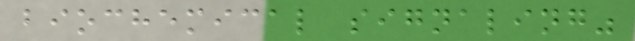biochemical signaling"
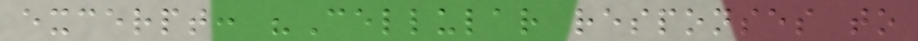excerpt: "Cellular responses to
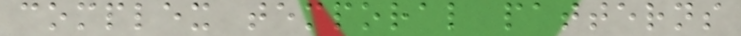complex temporal patterns
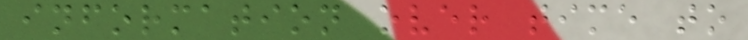information over time to
